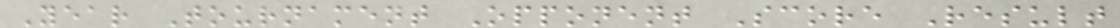Year Tournament Opponent Score Result
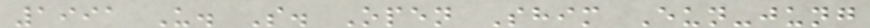1991 U. S. Open Shim Eun-jung
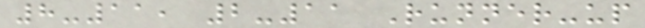8-11, 2-11 Runner-up
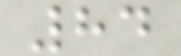84
